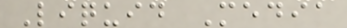Liquid Media
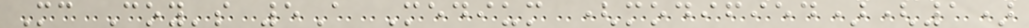Mc Coy's 5A Medium (modified)(1)
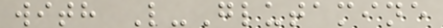with L-Glutamine
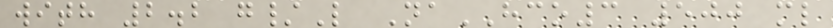with 2.2 g/L NaHCO3 500 ml
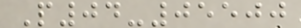P04-05500
